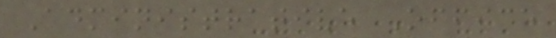Administrative Office
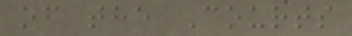of the Courts
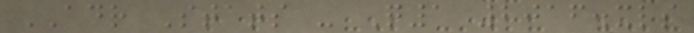ADR Stats - Q1 2016.xls
